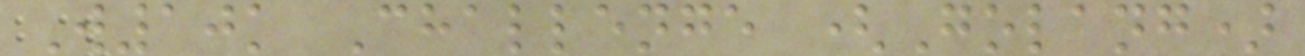W10k Challenge (Golang)
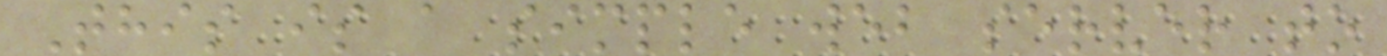This is a simple web server to
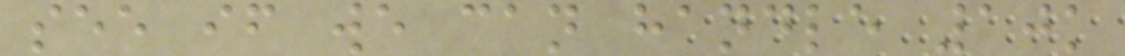see if we can handle 10k
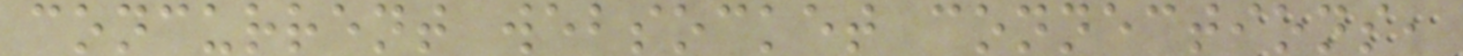concurrent websocket connections,
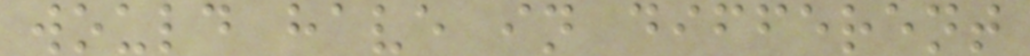would have in different
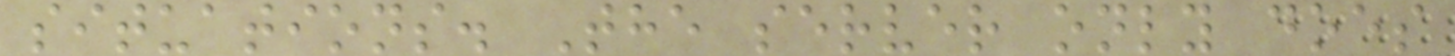situations. The server only does
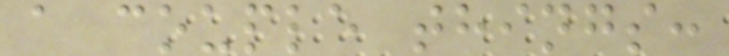a couple things:
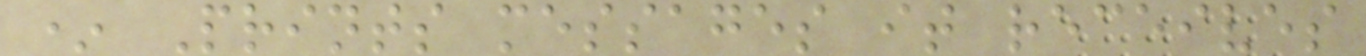* Prints messages it receives
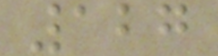127
